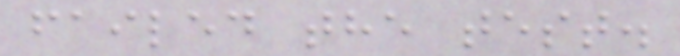failed the test.
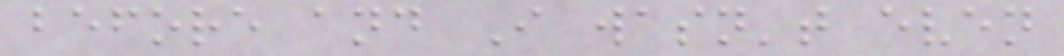before and I wasn't even
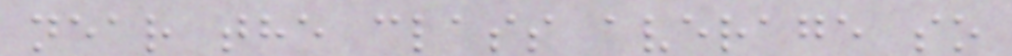near the class average so
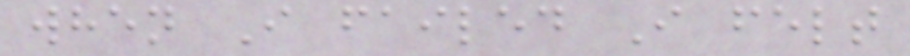when I failed I felt
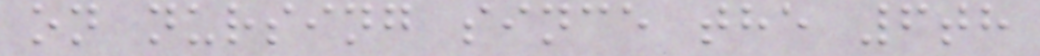on nursing since the 6th
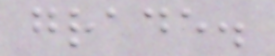grade.
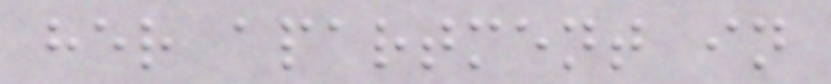her apartment in
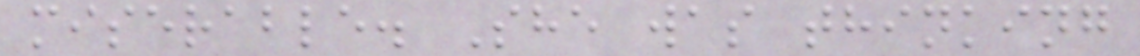miserable. She was thinking
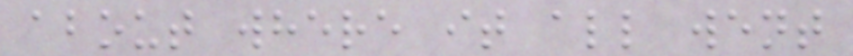about where it all went
